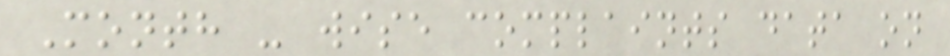Month - wise complaints data on
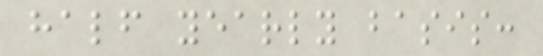half yearly basis:
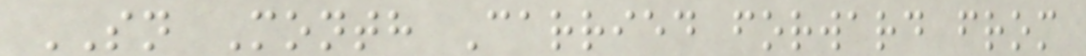SN Month Carried forward from
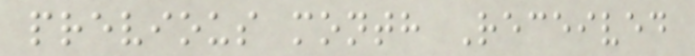previous month Received
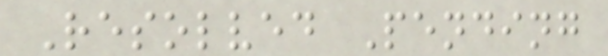Resolved Pending
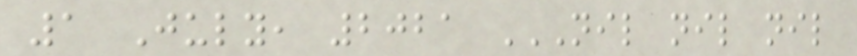1 July, 2021 NIL NIL NIL
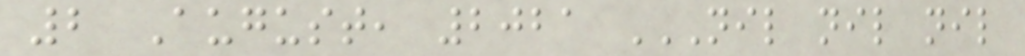2 August, 2021 NIL NIL NIL
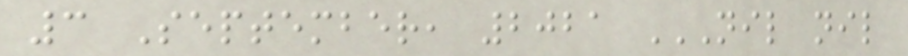3 September, 2021 NIL NIL
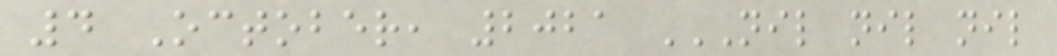4 October, 2021 NIL NIL NIL
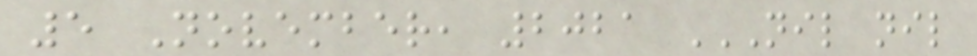5 November, 2021 NIL NIL
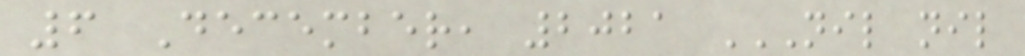6 December, 2021 NIL NIL
